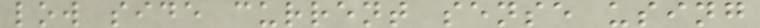low side current sense using
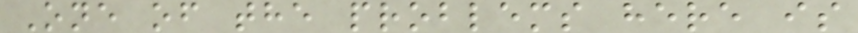One of the problems here is
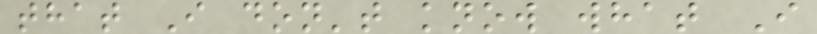that I don't know what I
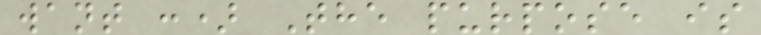want :) The purpose is
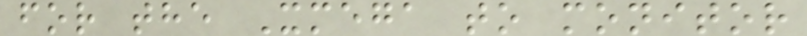for the Xmega to monitor
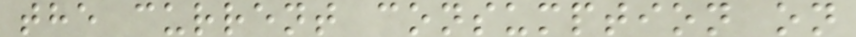the current consumption on
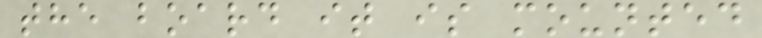the board it is mounted
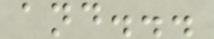and...
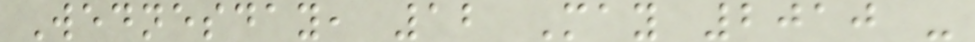Wednesday, 12 May 2010 -
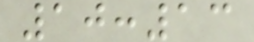10:13
